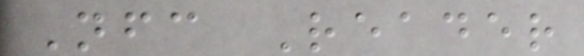Nfc Reader
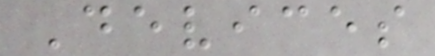Devices
